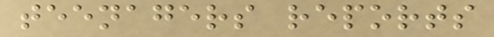teenagers reports
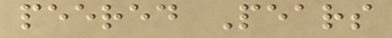peered Pears
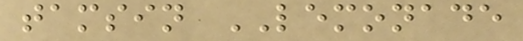tamsin LEMONADE
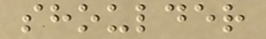shoulder
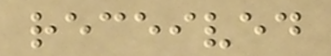received
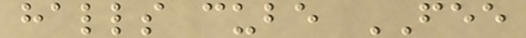halls cube FEE
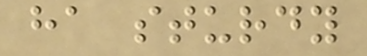ha sturdy
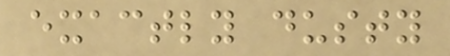exactly dusty
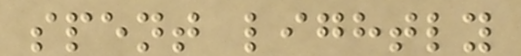spent lightly
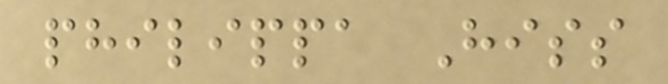philippa Hiss
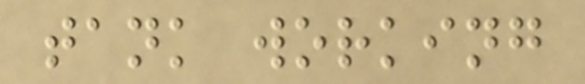tank working
